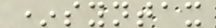*syntax
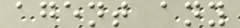agent any
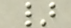}
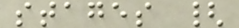stages {
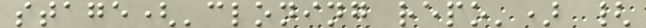stage('cloning repo') {
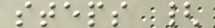steps {
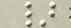}
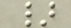}
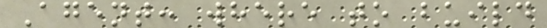Agent: where to build
